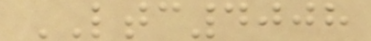LTC4008
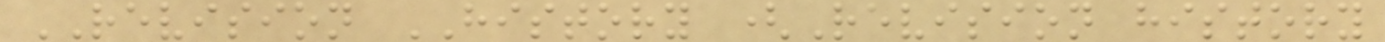REVISION HISTORY (Revision history
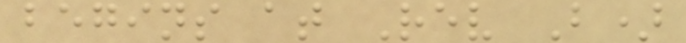begins at Rev B)
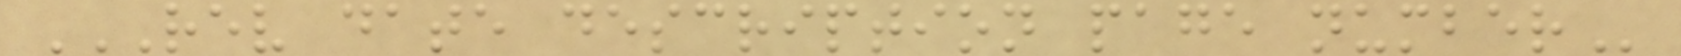REV DATE DESCRIPTION PAGE NUMBER
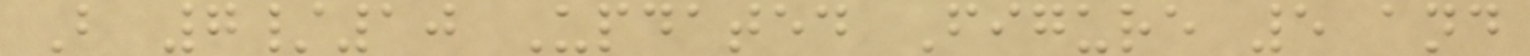B 7/10 Updated Figure 5 and
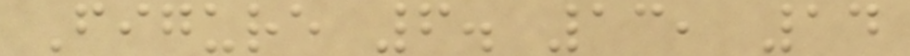Figure 6. 13, 14
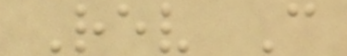Rev C
